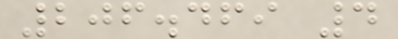206.469 4
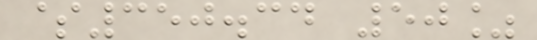$350.34 50%
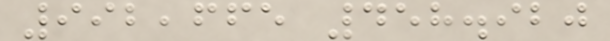992,665 458.920
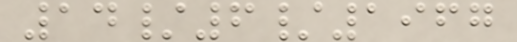14/6/1967
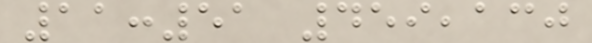11:51 459,130
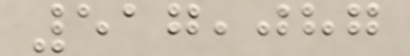517,087
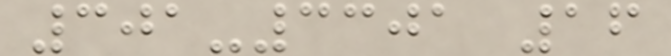301-3301 16
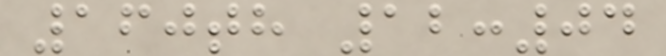160th 12:04
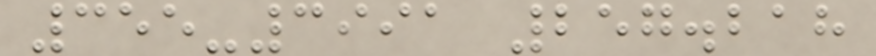355-3991 257.218
